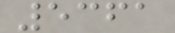5361
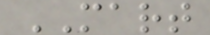MART
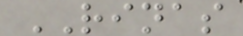RINAS
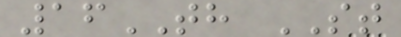16TH ST
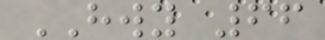HWY 66
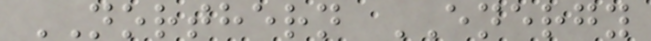NORTHERN ENERGY
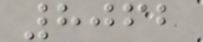8062
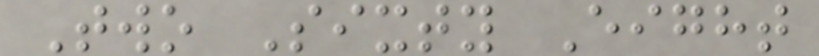Two Sixty Eight
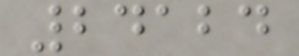24124
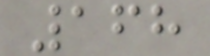168
